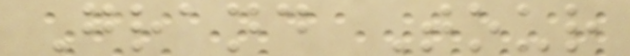Grand Tour
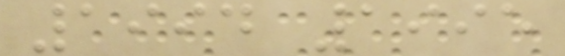1994 1995
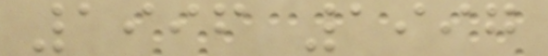1996 1997
